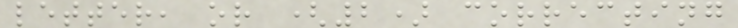letter, or (2) correcting
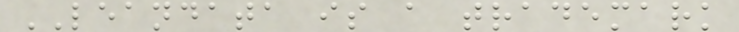LEANDATA is a trademark
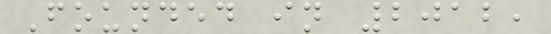Founded in 2012,
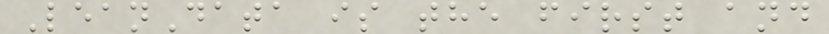LeanData is the first and
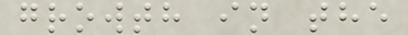growth in the
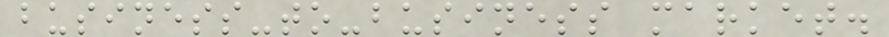business-to-business market.
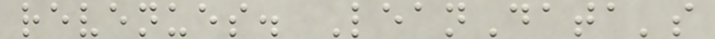revenues. LeanData's
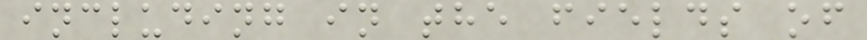including in the fields of
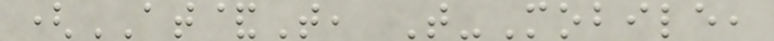(AT&T, T-Mobile,
